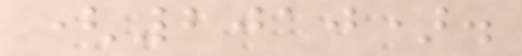(2010).
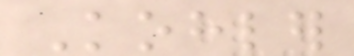Kohler
